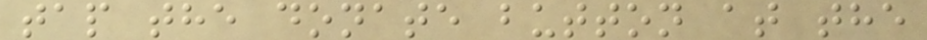tap the donate button at the
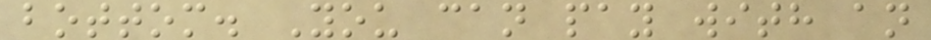bottom. You can pay with an
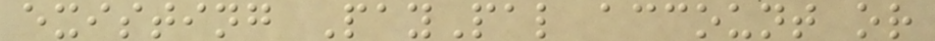existing PayPal account or
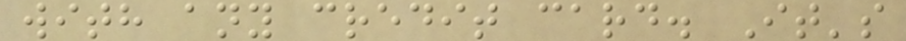with any credit card. It's
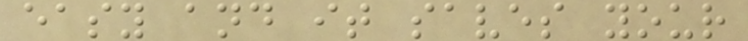easy and it saves your
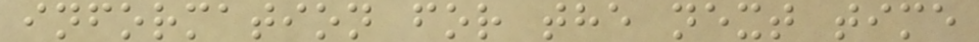information for the next time
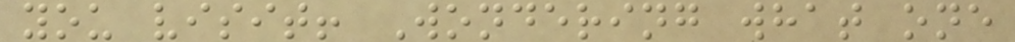you visit! Wondering what one
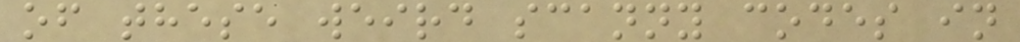of these weird scanny codes in
